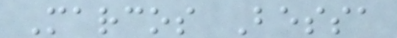Marcos Bessa
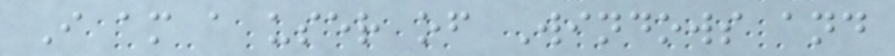I am a user of Windows and
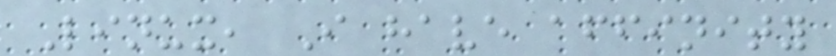Linux, I have affinity
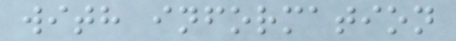with information
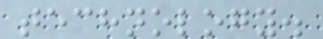technology.
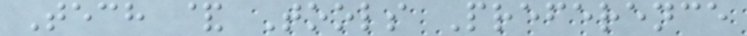Tech & Tools Preference
